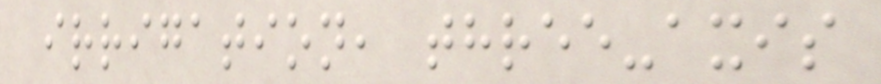irrigation, three-axis
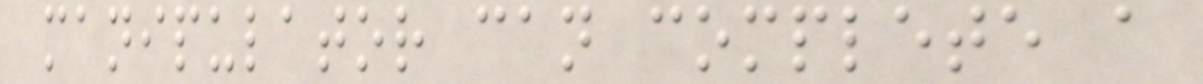manipulator can complete a
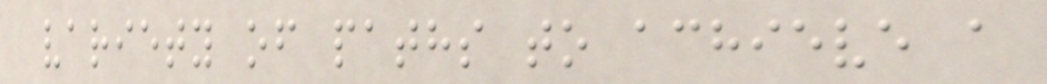variety of paths to achieve a
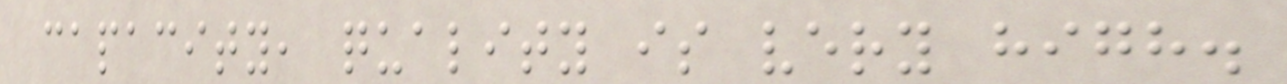capacity, quality is very high.
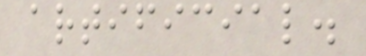artificial.
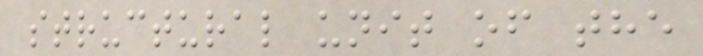structural unit of the
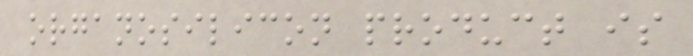organosilicon product is
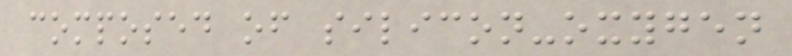composed of silicon-oxygen
